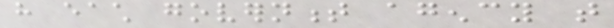have each government agency that
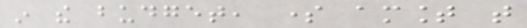in the budget, some amount that
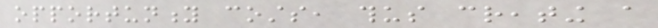opportunity costs, thus creating a
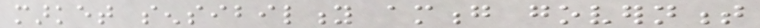market sensibility among government
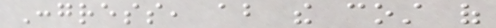Congress, about the cost of
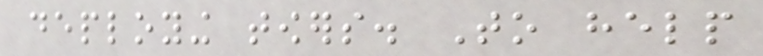deploying towers. To help
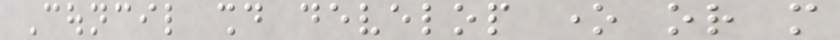Council should develop one or more
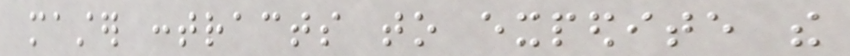master contracts to expedite the
